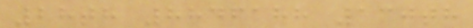28th 8846188 130th
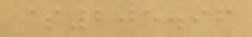$205.96
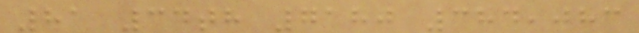81 34th 7180 384,083
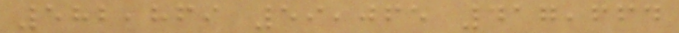582,869 59,065 417,664
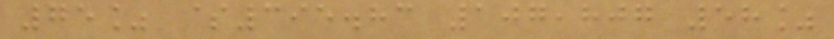75% $395.83 107,807 58%
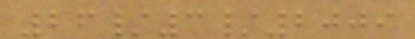26/3/2009
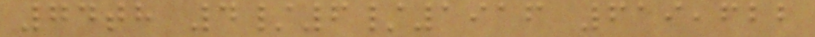74th 4/6/1916 619,622
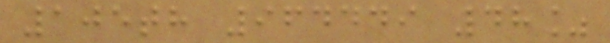105th 964449 48%
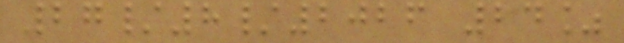27/8/2026 24%
